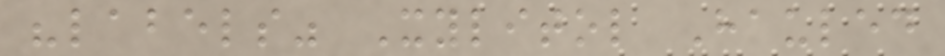"labels" Xylitol Hauled
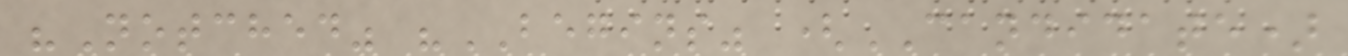"Notched" "BEGINS" (CANDIDATE)
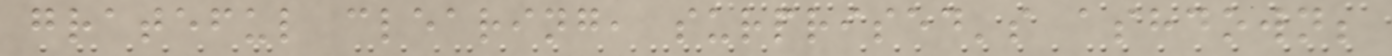grateful clearing, surprised's ashdown;
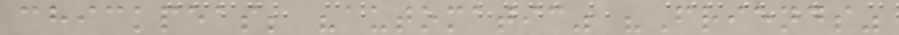chickpeas; "automatic" "Friends"
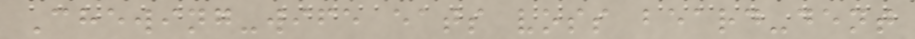Chewing-wife eats voss beard-dent
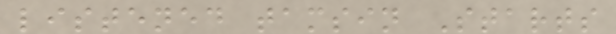listened tamsin Starts
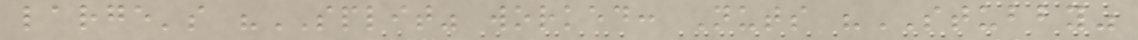large's "SPLIT" worked: Nuts "STUBBY"
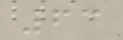63
